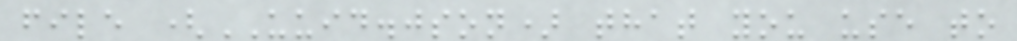file (UUID.json) that you use to
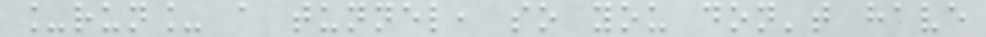_run_ a tunnel, so you don't have
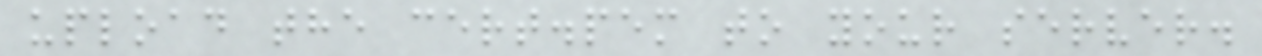upload the cert.pem to your server.
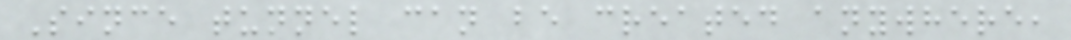Since tunnel can be created anywhere,
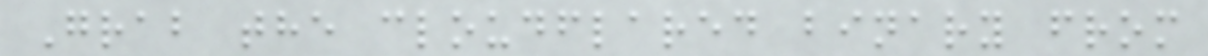Grab the cloudflared binary from
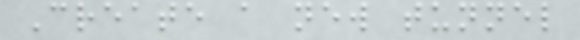Create a new tunnel
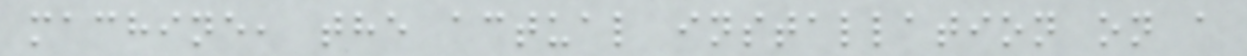machine, the actual installation on a
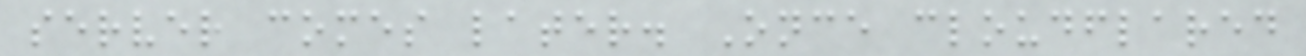server comes later. Once cloudflared
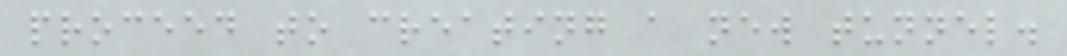proceed to creating a new tunnel.
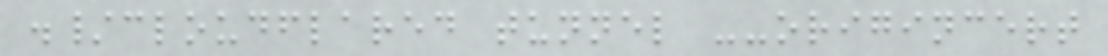./cloudflared tunnel --origincert
